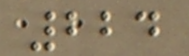224
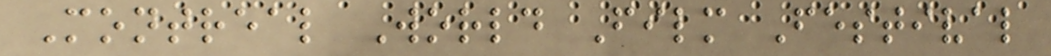Montreal World Film Festival
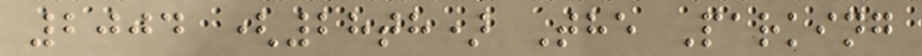2004 (28th) The Parking
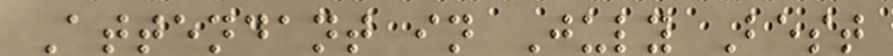Attendant in July Best
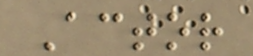Actor
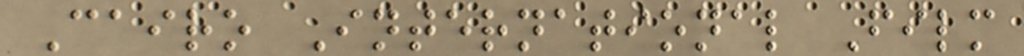Cairo International Film
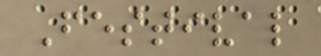Festival
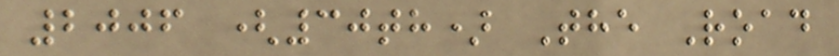2006 (30th) The Road
